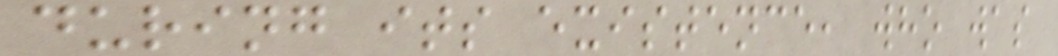during its existence, who was
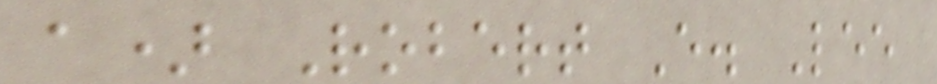a) Robert E. Lee
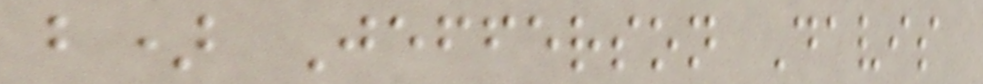b) Jefferson Davis
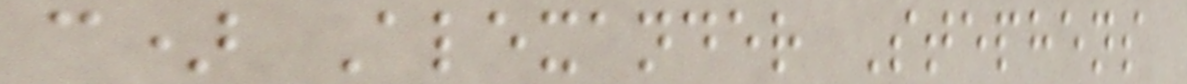c) Alexander Stephens
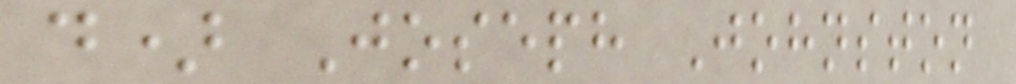d) Joseph Johnston
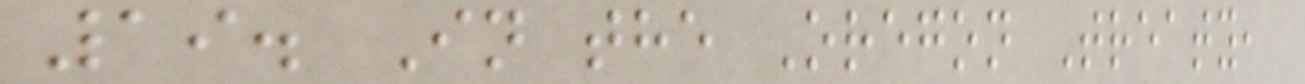19. In the Oregon Treaty,
